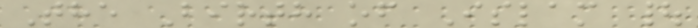The Birth of Islam |
